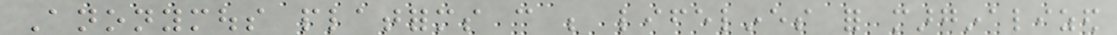Anonymous platforms can be lifelines for marginalized
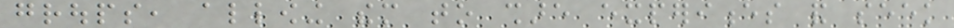groups, allowing them to share experiences and seek
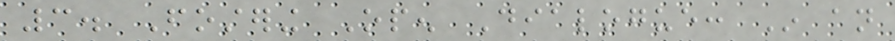3. Fostering Open Dialogue: In an
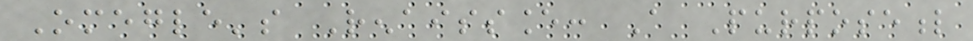Omegle's Renaissance: A Purposeful
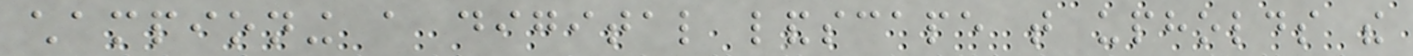championing a digital landscape that upholds the
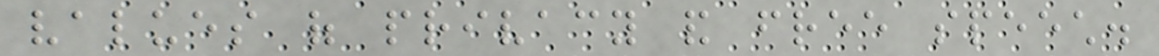values of privacy and free speech.
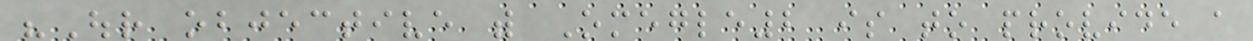"Our objective with Omegle2 is to provide a
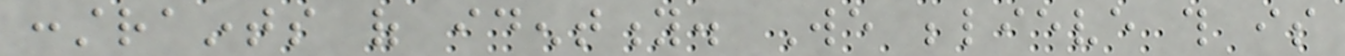constraints of identity. We believe this is
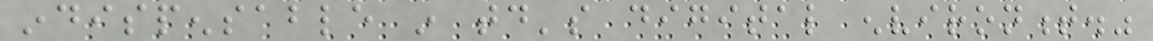indispensable in today's digital environment."
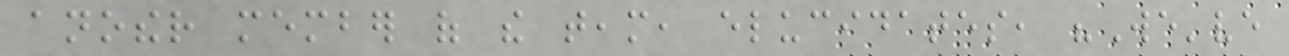another member of the team, elucidates, "We've
